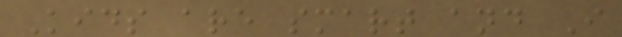Kids are smart and I
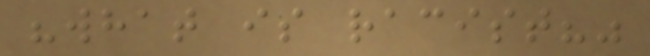"what is racist?"
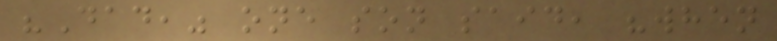"Dad," one son said, "when
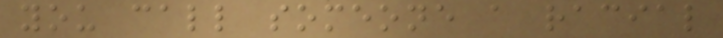you call someone a racial
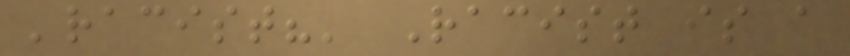'racist?' Racist is a
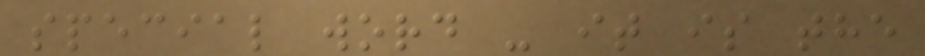special word - it is the
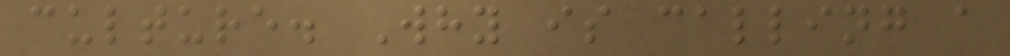culture. Why is calling a
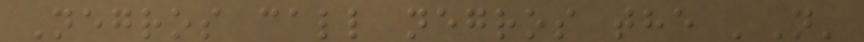Negros call negros the 'N'
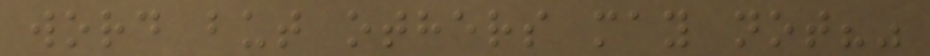word but others may not?"
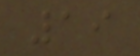19
